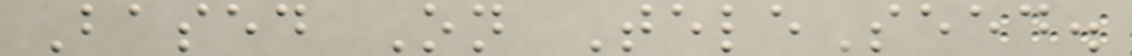Based On TeleSeed.
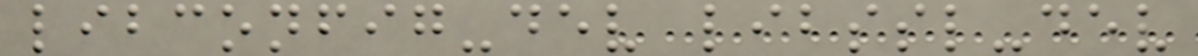libconfig-dev libssl-dev
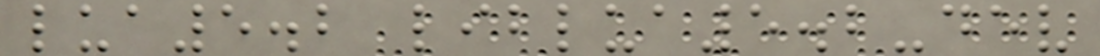lua5.2 liblua5.2-dev
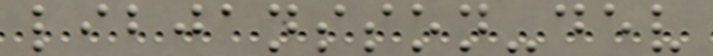libjansson-dev
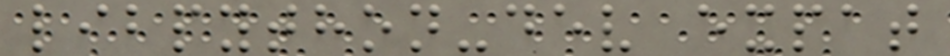libpython-dev expat
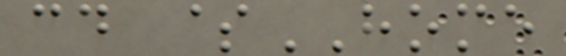cd $HOME
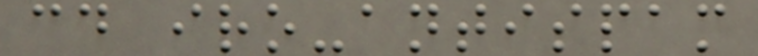cd iro-antispam
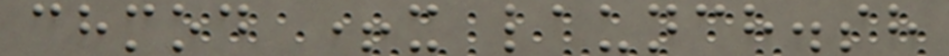chmod +x launch.sh
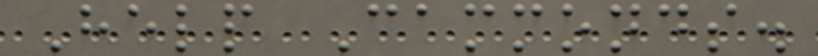Help Cammonds.
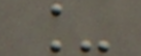_
